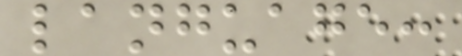language:
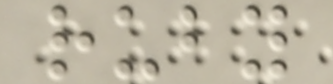ruby
